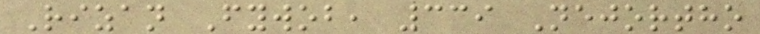Rizan Fywob, 339 Nejortho
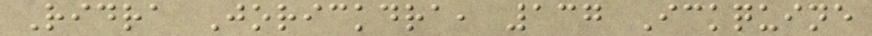Ridra Jorickdra, 137 Ickquine
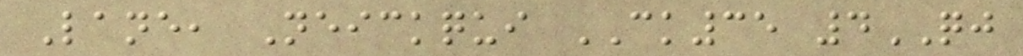Lane, Neickqui CK35 4QJ
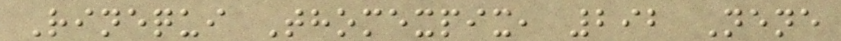Rinequi Thomexpix, 292 Nene
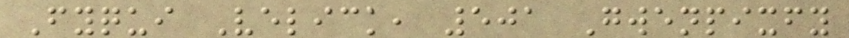Fyqui Velick, 501 Gwenpixfy
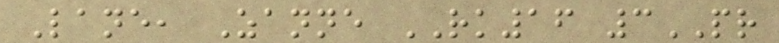Lane, Zanne RK16 3PR
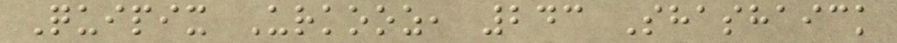Quipix Urkooz, 243 Shashaick
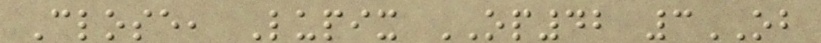Close, Lupix OP42 3OB
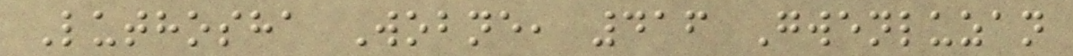Luthosha Wobne, 416 Gwenluzan
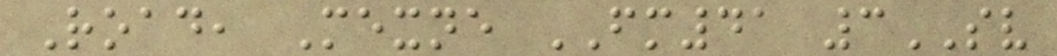Road, Mexne FM41 3SV
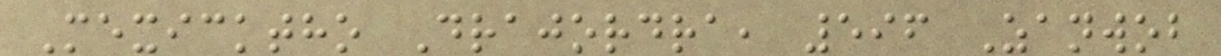Mexicktho Drajordra, 596 Zanwob
